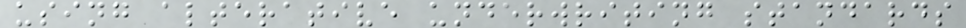using alterative underwriting standards
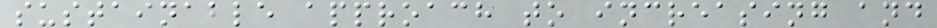sustainable approach to increasing and
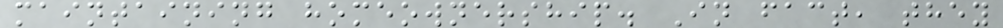maintaining homeownership. In fact, they
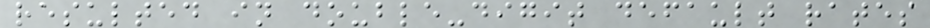resulted in double-digit default rates
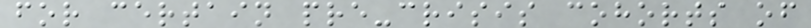for certain pre-crisis cohorts of
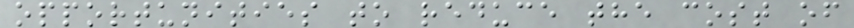opportunities to reduce the cost of
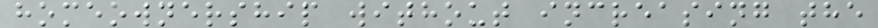homeownership without increasing the
